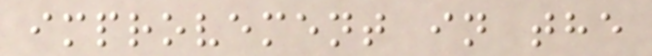improvement in the
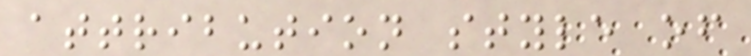attribution style of
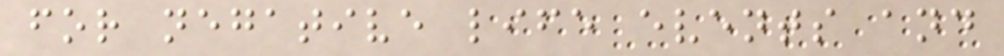for negative life events and
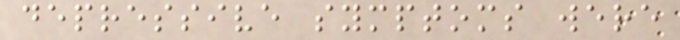depressive symptoms were
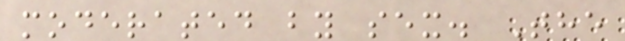moderated by sex. The
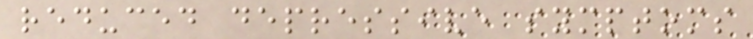reduced depressive symptoms
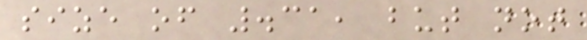size of .31, but not
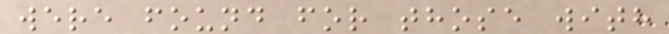were found for those with
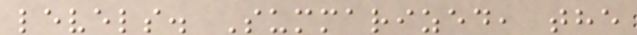levels. Summarized, the
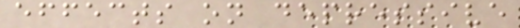effects on depressive
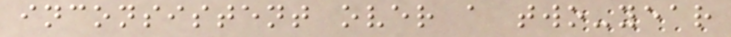inconsistent over a two-year
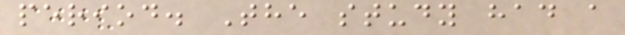period. The study had a
